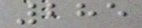285
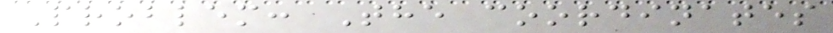Problem: The coordinates
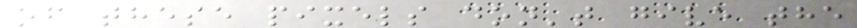of these pixels don't give the
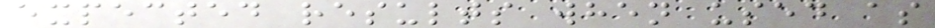expected results when used as
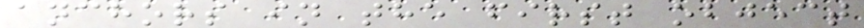anchors in the first object
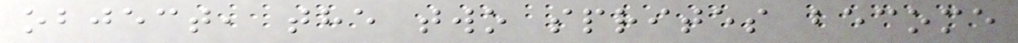object, the two sprites become
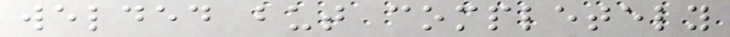welded but completely
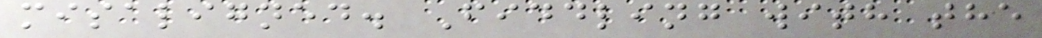misaligned. Fiddling with the
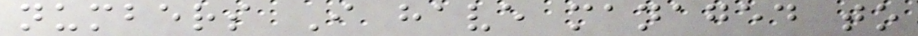numbers I have managed to
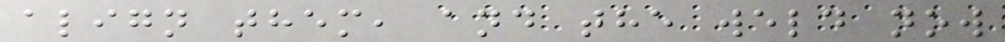align them, and the weld now
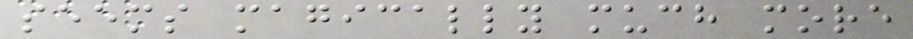seems magically much more
